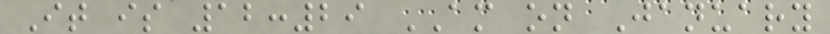It is 12:29 AM on January
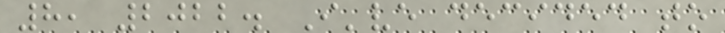8, 2022. I've decided to
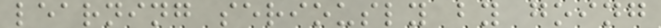learning seriously by going
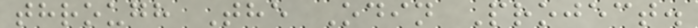through The Odin Project.
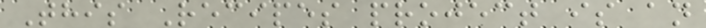This Recipes project is an
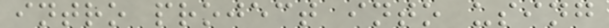intro project into using
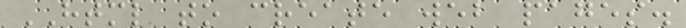HTML to create web pages.
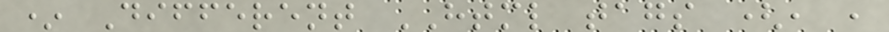* Different HTML tags (, ,
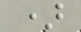)
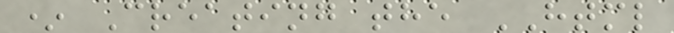* Creating the HTML
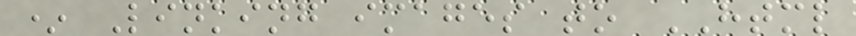* Linking images to HTML
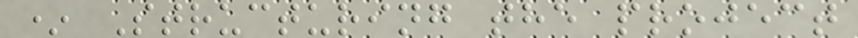* Structuring the project
